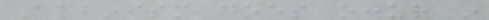Albinism does occur in
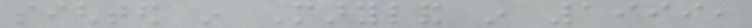sighted in Maryland in 1999,
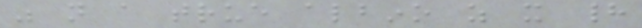was not a true albino as it had
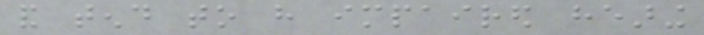and tend to have impaired hearing
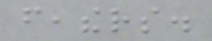feathers.
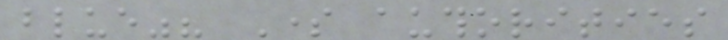blue"? Some authorities
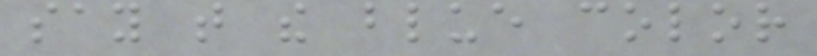say that the blue color
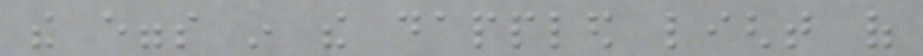the eggs in the dappled light of
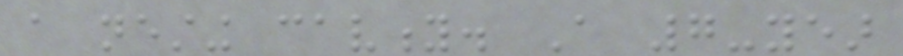a nesting cavity. A 7-year
